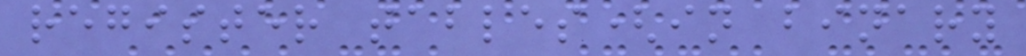register tables(in binary
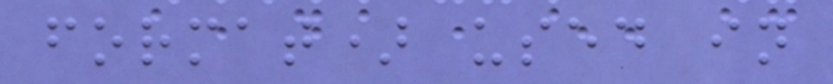format) used in
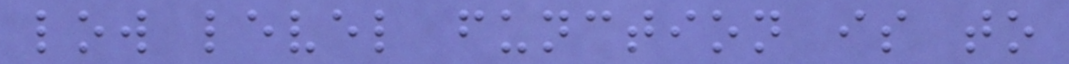low level function is to
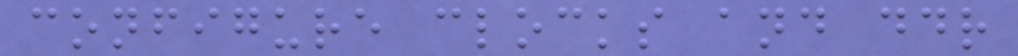configure clocks and ddr
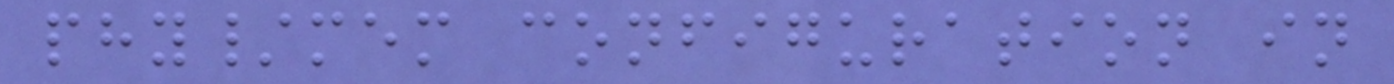phy/mem configuration in
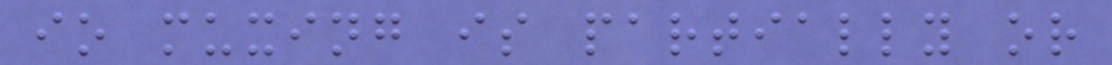io muxing is partially or
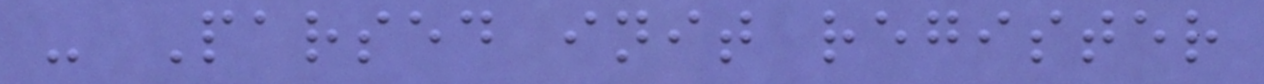- Parsed init register
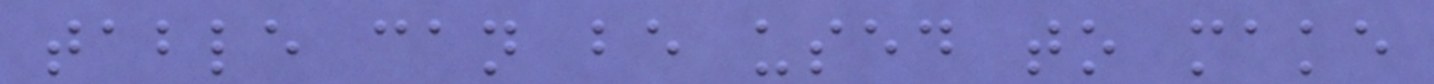table can be used to make
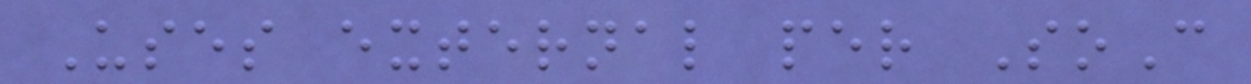Uses external per SoC
